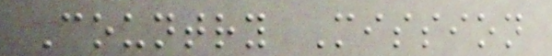Country Mission
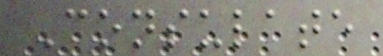Consulate
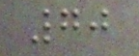70
